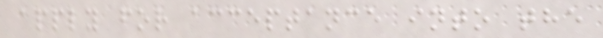apply for acceptance into the
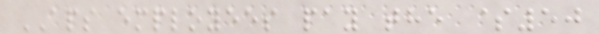APS employees pay the $50
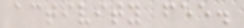activity fee.
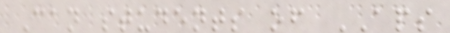Can students of APS
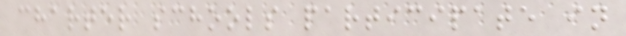charter schools participate in
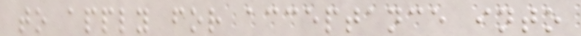to apply for acceptance into
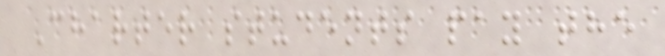Charter students pay the
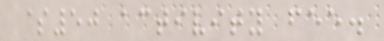$50 activity fee.
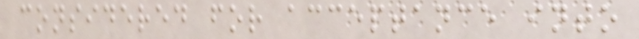considered for acceptance into
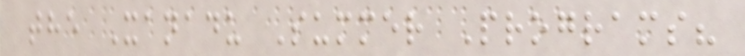the Xanadu Summer Programs?
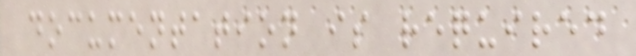documentation is required
